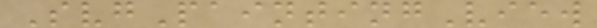SvgPaintingView
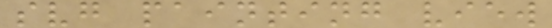svg painting view
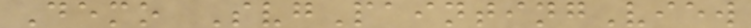Demo SvgPaintingView
